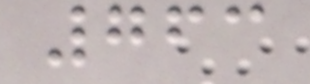763
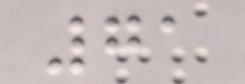71
